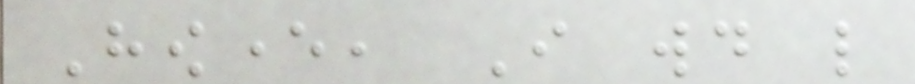However, I would like
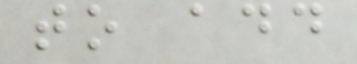to add
